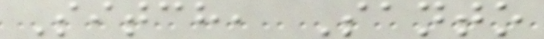Sitch, Santo
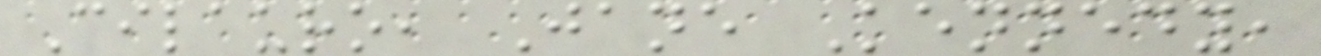Cilauro, Jane Kennedy,
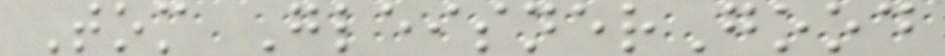Tom GleisnerGood
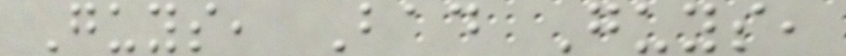Guys, Bad Guys,
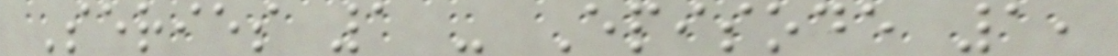Series 1 - Episode 1,
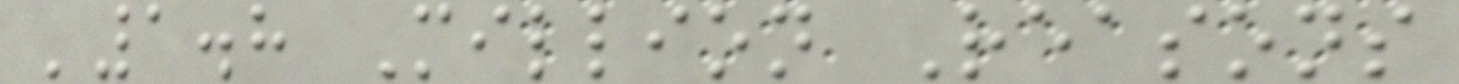'1.8 Million Reasons
